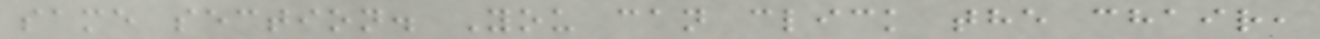same section. You can click the chair,
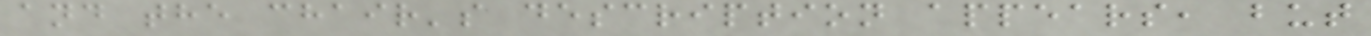and the chair's description appears, but
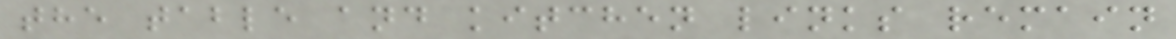the table and kitchen links remain
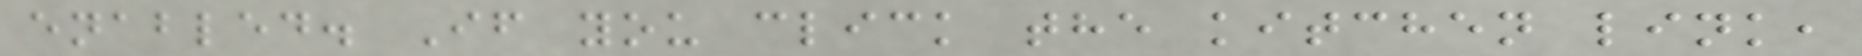enabled. If you click the kitchen link,
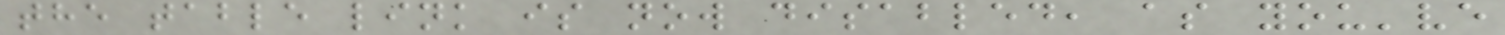the table link is now disabled, as you've
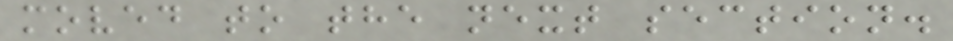moved to the next section.
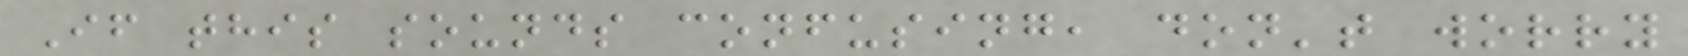If this sounds confusing, don't worry
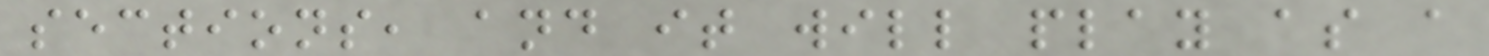sections, and it will play as a
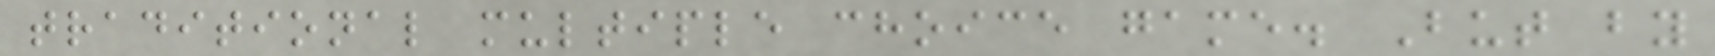traditional multiple choice game. But by
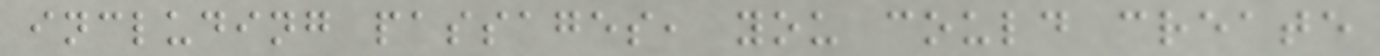including passages, you could create
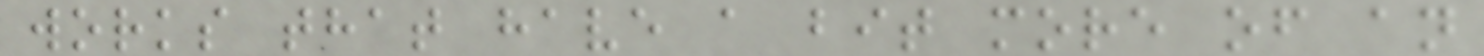works that have a bit more of an
